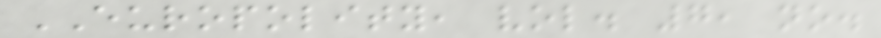EUROPOLITY, vol. 7, no.
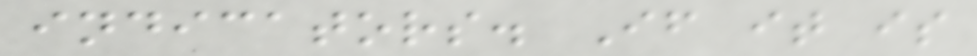indicators. If it is
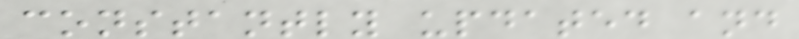constantly updated and
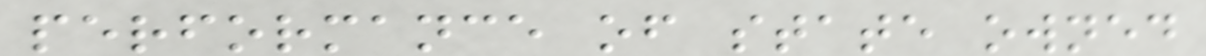performance of state owned
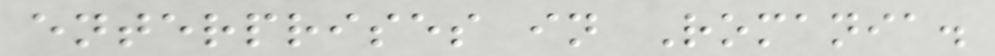enterprises in Romania.
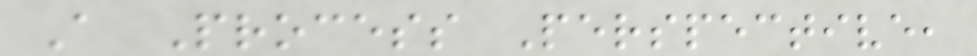A Process Perspective,
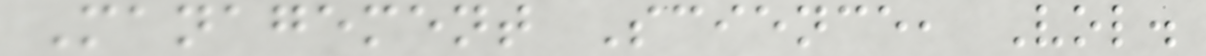Management Science, Vol.
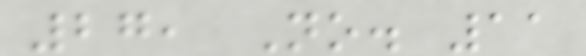27, No. 11
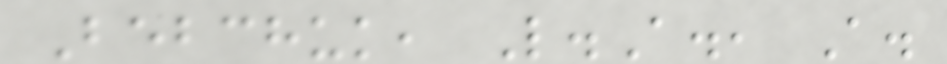Bebchuk, L.A., A.
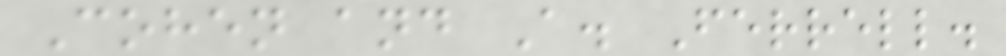Cohen and A. Ferrell.
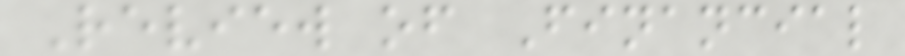Review of Financial
